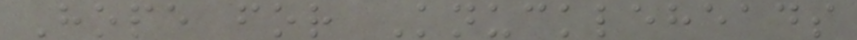Hope for Knuckleheads
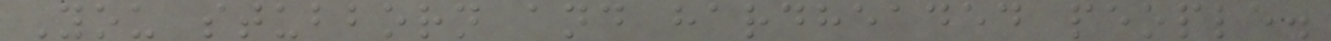You stubborn and hardheaded people.
